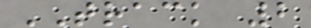TRACK 2
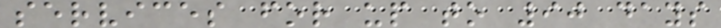services for up to 90 days
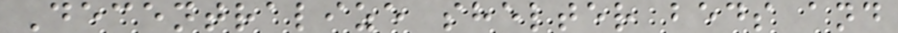Decentralize shelter beds and
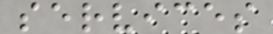services
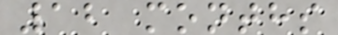12 months
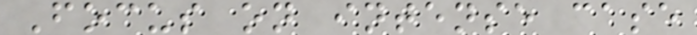Focus on intense case
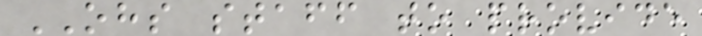OHS staff to provide
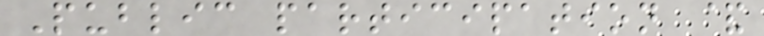Public participation &
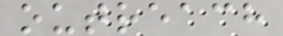outreach
